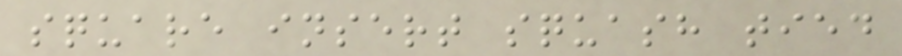square insert squash tied
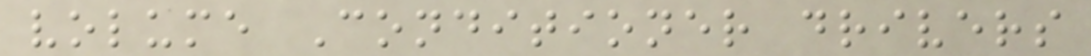volume Conditioner drivers
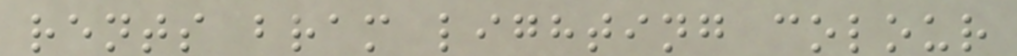rents bram lighting colour
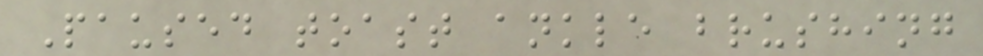Paused toast ankle brushing
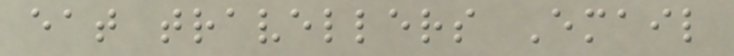eat travellers Email
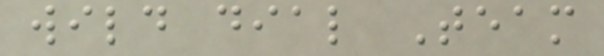wild dial Team
